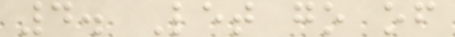4. Let go of
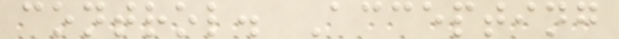control. Accepting
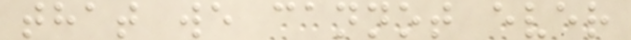that we cannot ever
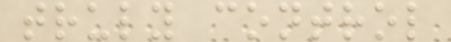truly control
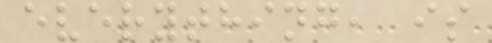everything, is
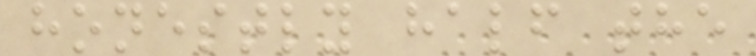honestly half the
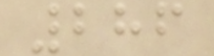286
